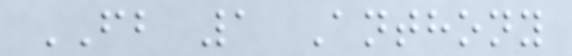FB 1 Anthony
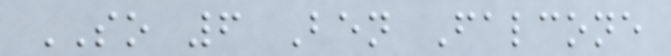SO 6 Ben Falcone
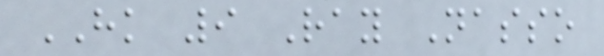HK 9 Ray Nasso
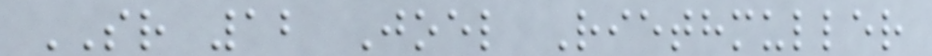SR 12 Joel Riethmuller
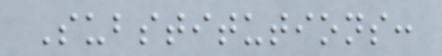Substitutions:
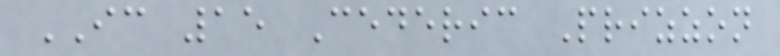IC 15 Cederic Prizzon
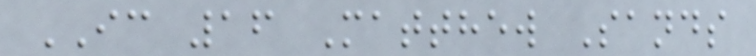IC 16 Matthew Sands
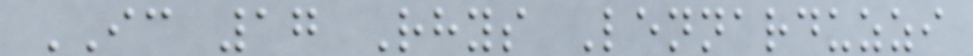IC 17 Rhys Lennarduzzi
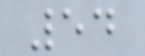54
